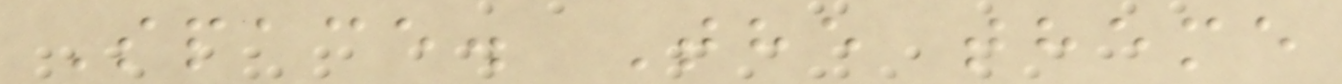Space. The theme
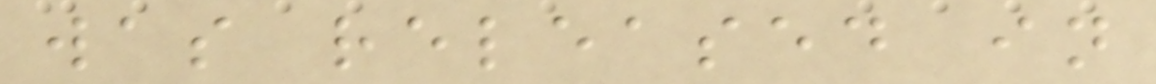was released in
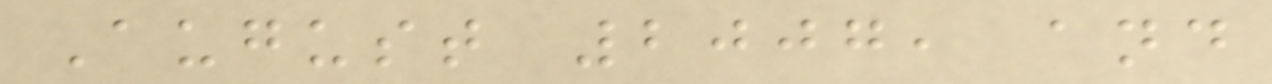August 2007, and
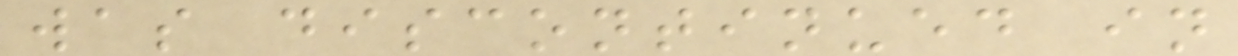was discontinued in
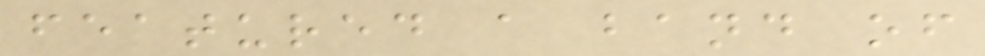featured a band of
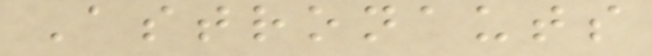Astronauts
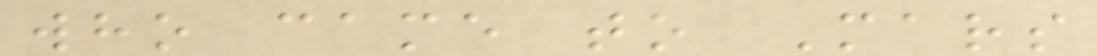who came to Mars
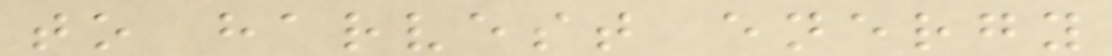to harvest energy
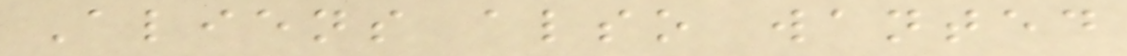Aliens also wanted
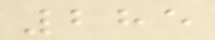285
